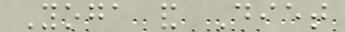Yoga and Diet
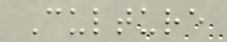Culture
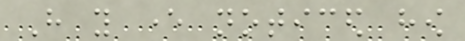Have you ever noticed how
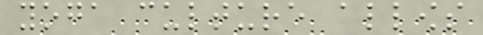yoga culture allows
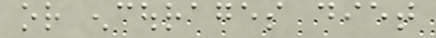or encourages diet
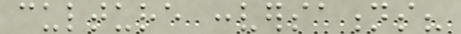culture conversations?
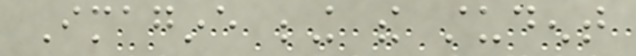Imagine being the student
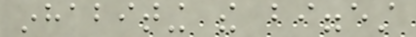inhabiting the biggest
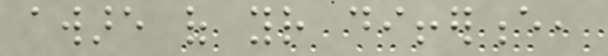aware of your difference,
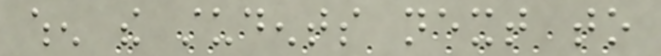when the students next to
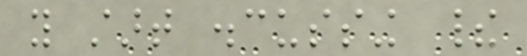you start discussing their
